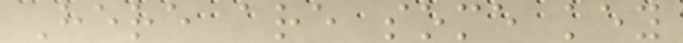Here are some key
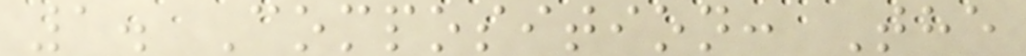1. Composition: The
